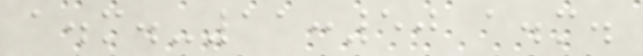a.m.-11:50 a.m.
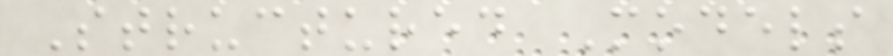Structured Models
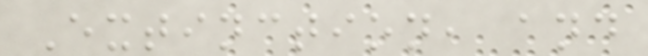Extinction, and
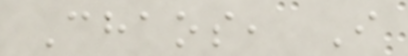Chaos, I
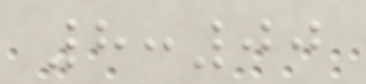8:00
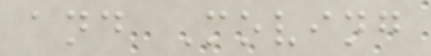and Moving
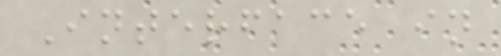Interface in
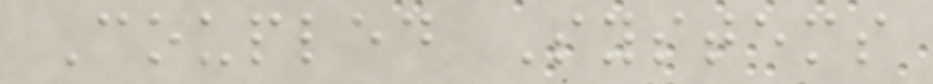Coupled Systems
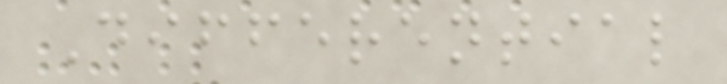Differential
